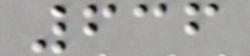636
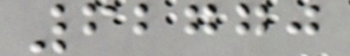62770
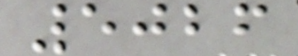5026
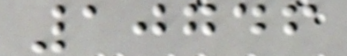10746
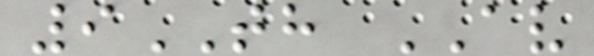9TH AV
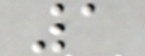1
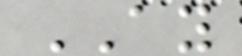AY
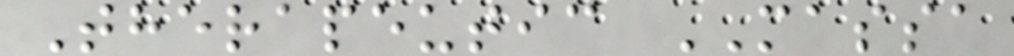Therapeutic MASSA
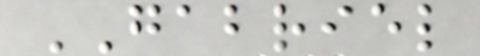GABRIEL
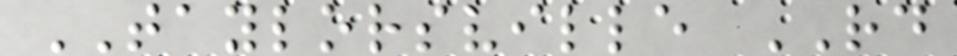TAYLORSVILLE RD
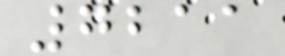7211
